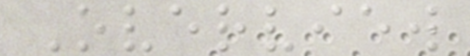Overview
